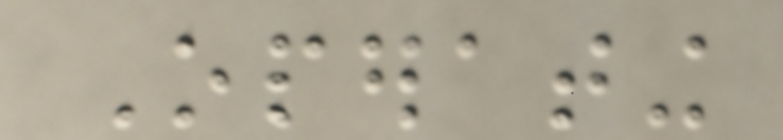Operating
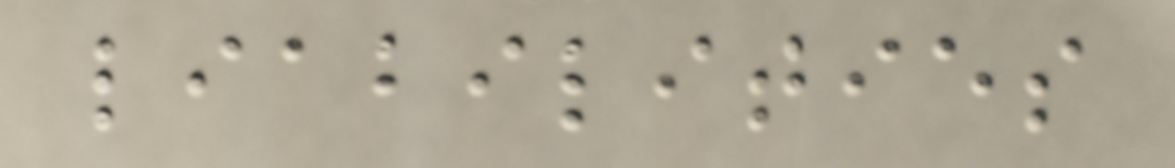liabilities
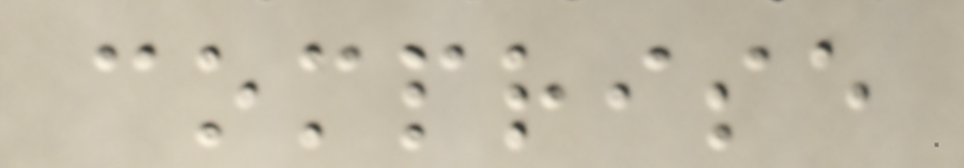comprise
